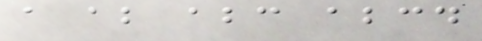a ab abc abcd
